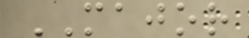MAJOR
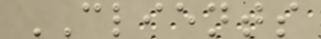CLIENTS
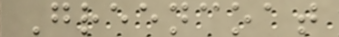Greencoat
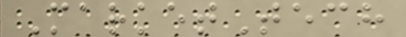MarketTech
